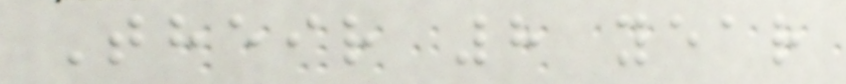Their 8 year
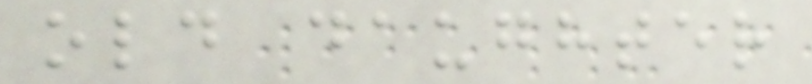old daughter
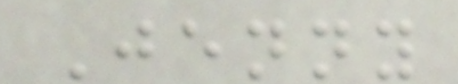Jenny
